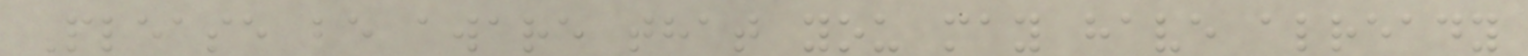Please be aware that you may have already
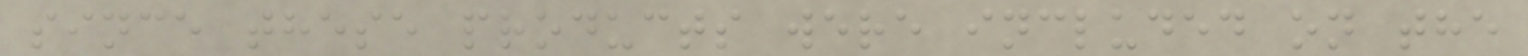since these products were included on the
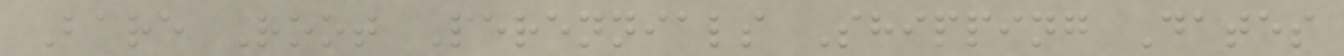Bare Root Perennials Shipping Dates
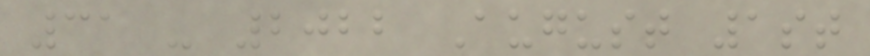31 - 2022 August 1st
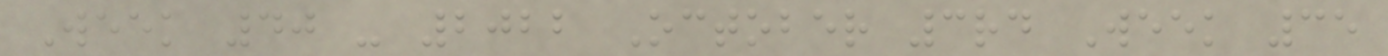Week 40 - 2022 October 3rd Week 35
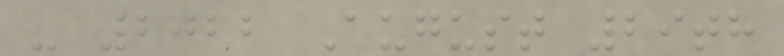- 2022 August 29th
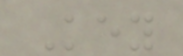Key
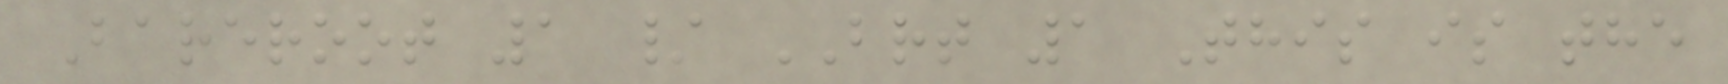Bareroot 1 / BRT 1 This is the
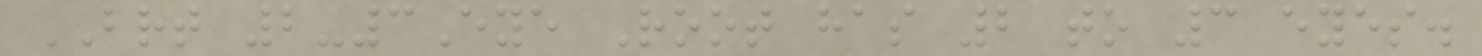BRT 2-3Eye Root has 2 to 3 eyes.
